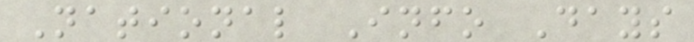National Info Days
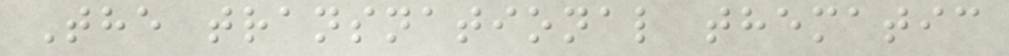The transnational thematic
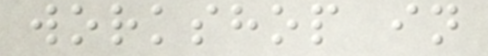workshop in
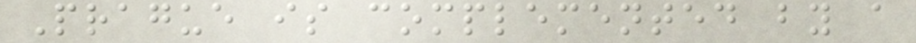Prague is complemented by a
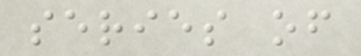series of
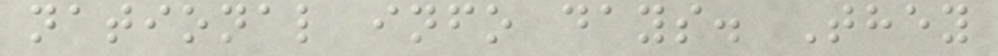national info days. They
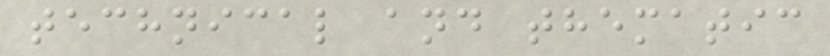technical and thematic
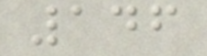146
